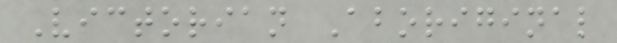Victorian Aboriginal
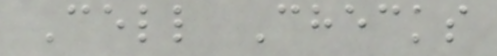Cell Checks
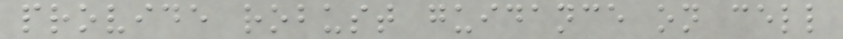provide robust guidance on cell
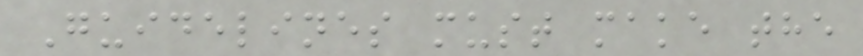Guidelines must make the
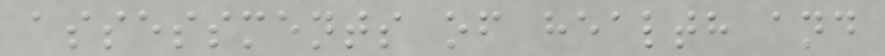assessments of health and
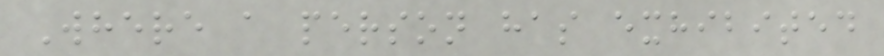Where a person has exhibited
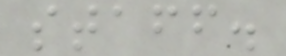staff.
